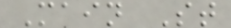Main St
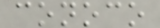conoco
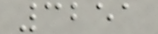3251
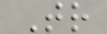Tr
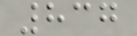837
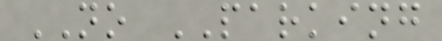NO PARKING
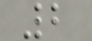2
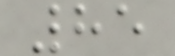85
